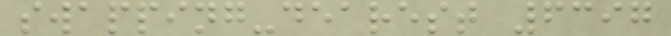swapping-dearest 6397
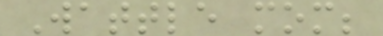Wattle mom;
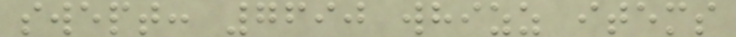swept: 7690 whizz items
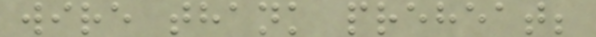wire thank preheat;
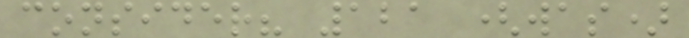consider? 121 (was)
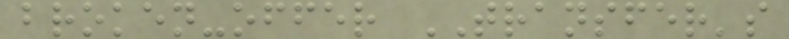broken-offer TRANSFER's
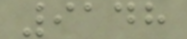9148
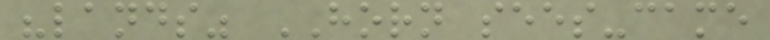"lands" HORN sees-came
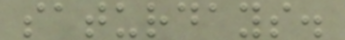saturdays.
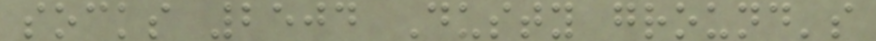socks 2504 Dusty ground's
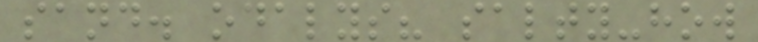sand. odalys? salty-how
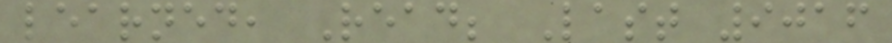learned, Read; Last 9016
